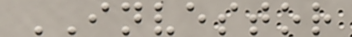INVESTOR
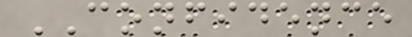CONFIDENCE
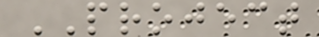PROJECT
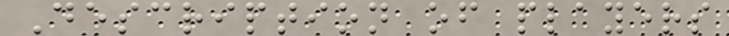Description of players
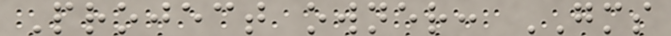Project owner: GMS
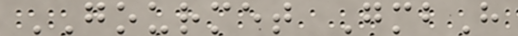GOURMET GmbH
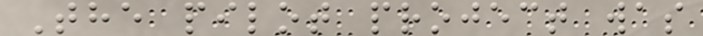The pilot project was
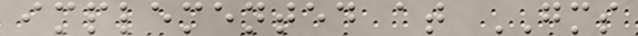implemented at GMS
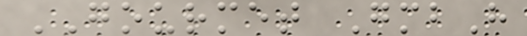GOURMET GmbH
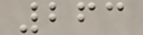263
